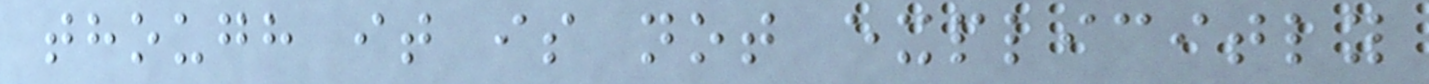though it is not explicitly
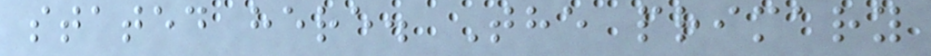stated here. The primary
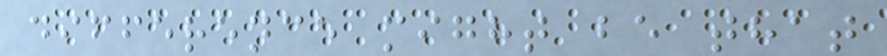difference might be that
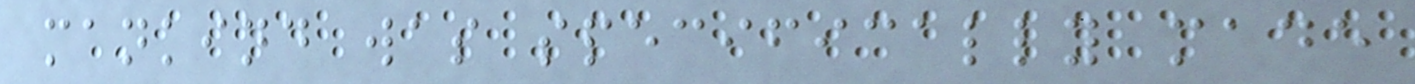mankind was specifically made
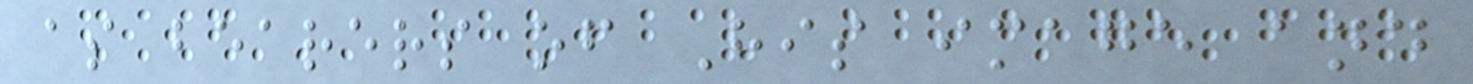as bearers of His image and
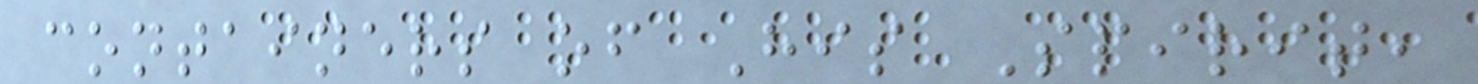containers of His Spirit,
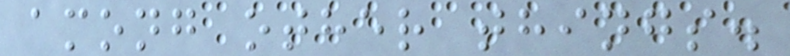among other things.
